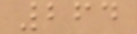264
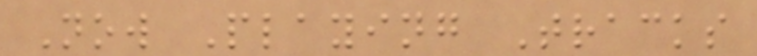Now Playing Tracks
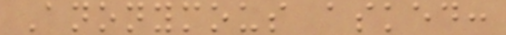Anonymous asked:
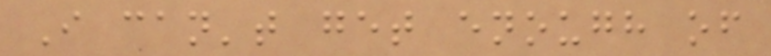I can't get enough of
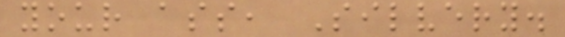your ass, Silvery.
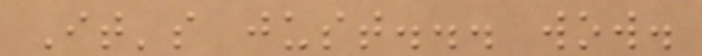It's just... wow.
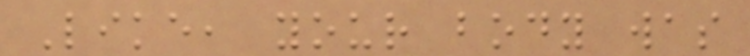Like, your body was
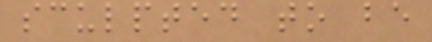sculpted to be
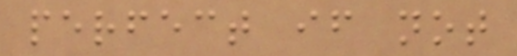perfect if not
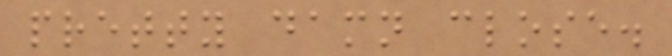pretty damn close.
